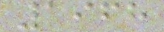1968
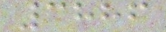3886
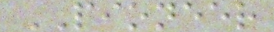PIONEER
